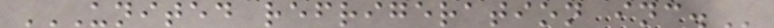UNITED REFRIGERATION INC.
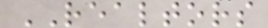REALTORS
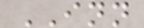INN
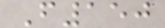F150
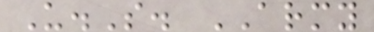U.S. ARMY
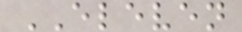ELEVEN
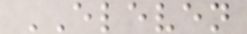ELEVEN
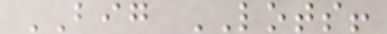BIG LOTS!
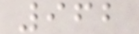962
